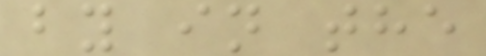by in the
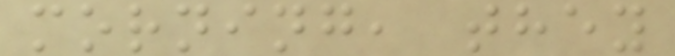morning, they
